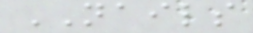NAILS
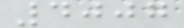4007
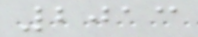2013
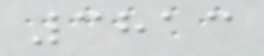3813
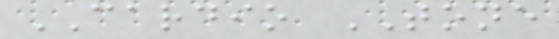CARDIO TONE
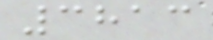3813
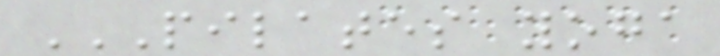PILATES YOGA
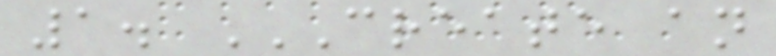1. CREATE AN
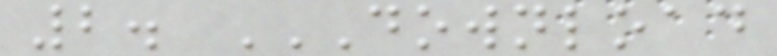2. DOWNLOAD
